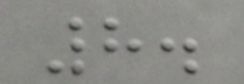8.
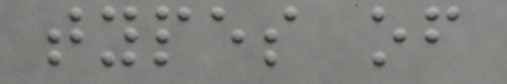types of
